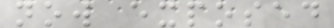now exposed
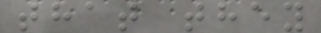that they
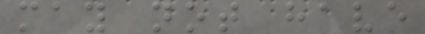may not have
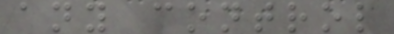any control
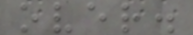over.
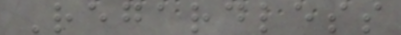Regardless
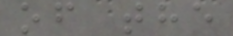of the
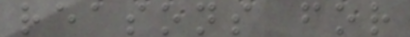reasons for
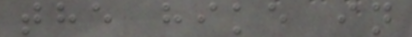the hike in
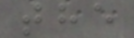the
